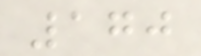170
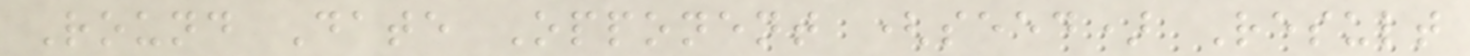Round Date Opponent (seed) Result
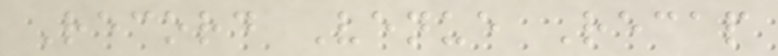Record Venue Recap
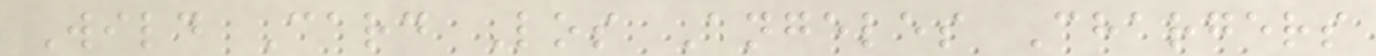Wild Card Los Angeles Chargers
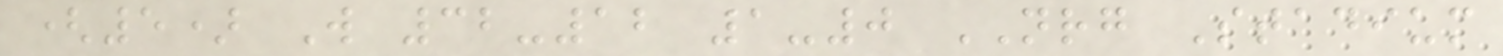(5) W 32-12 1-0 NRG Stadium
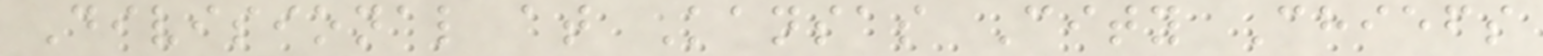Divisional at Kansas City Chiefs
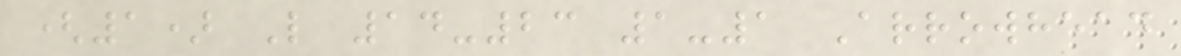(1) L 14-23 1-1 Arrowhead
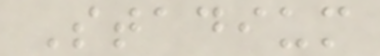Stadium
